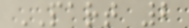PART 2
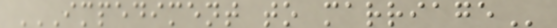IMPEDIMENT TO MARRIAGE
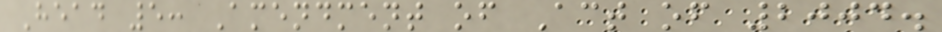Head 5: Amendment of Act of 2004.
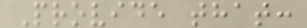Provide that:
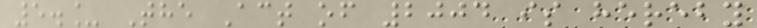5._ The Act of 2004 is hereby
